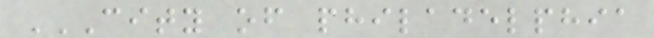CITY OF PHILADELPHIA
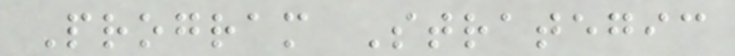Program Strategic
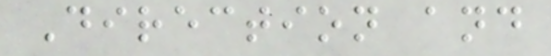Direction and
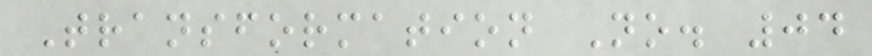Transformation No. 04
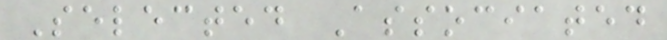Selected Associated
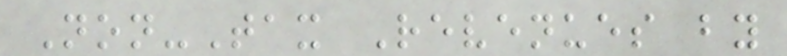Non-Tax Revenues by
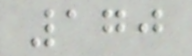170
